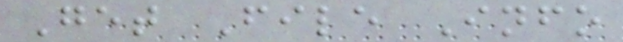Get File Info
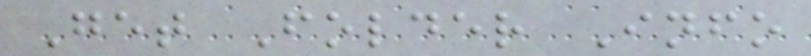Get Folder Info
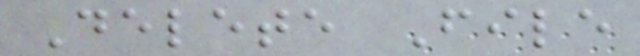Delete File
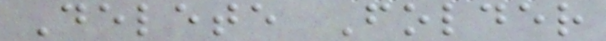Delete Folder
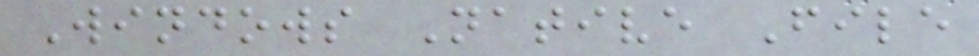Windows Native File
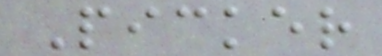Picker
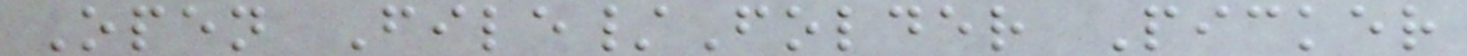Open File/Folder Picker
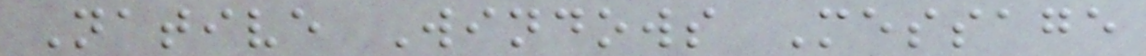Native Windows Message
